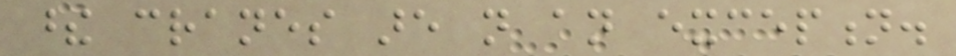these cranes are not an exception.
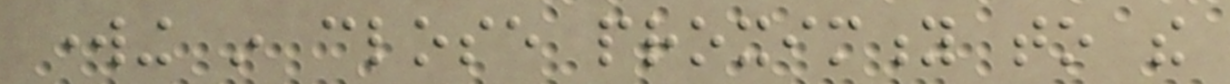working in close proximity to the
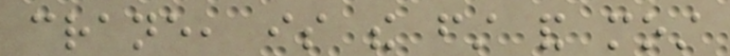crane, is the first and most
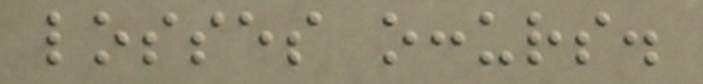losses occurs.
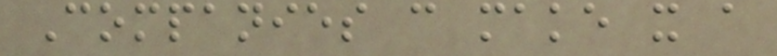Companies can make it a
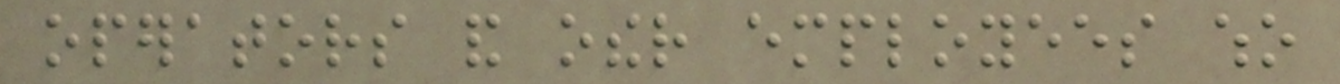operators and other employees who
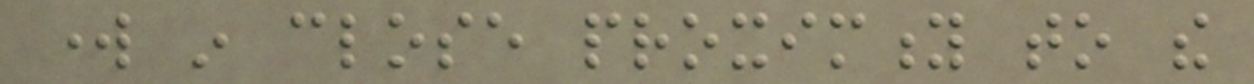work in close proximity to the
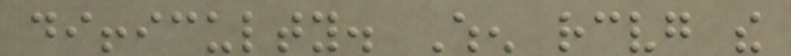difficulty. When receiving the
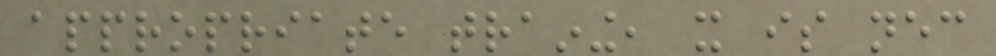appropriate training, it is necessary
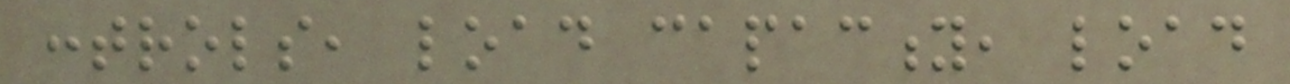controls, load capacity, load
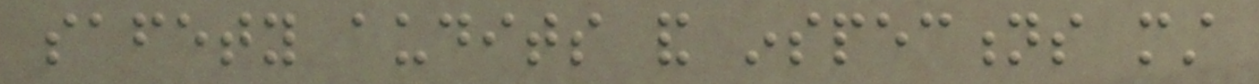safety audits and inspections must
